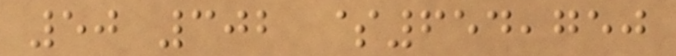50 302 $654,750
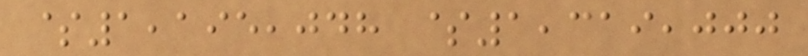$1,195,048 $1,319,000
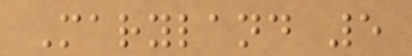Maryland 5
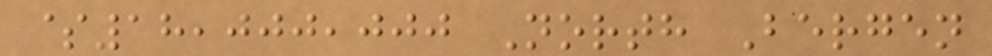$18,000,000 North Bergen
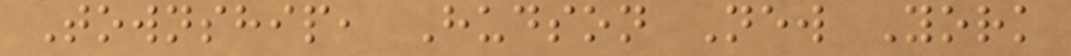Township, Hudson New York
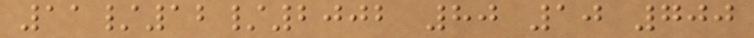11/12/2002 80 10 700
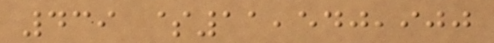439 $11,540,900
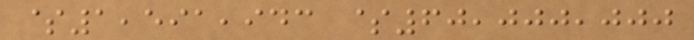$1,591,943 $60,000,000
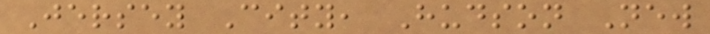Jersey City, Hudson New
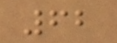62
